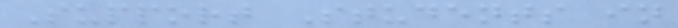Support Students in
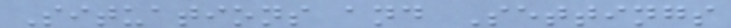Situations and Settings
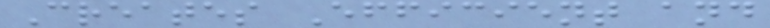Creates Efficient and
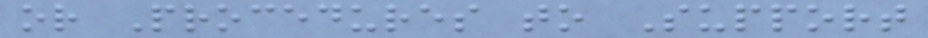or Procedures to Support
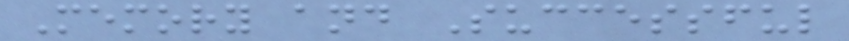Memory and Successful
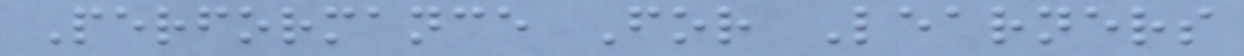Performance For Learners
